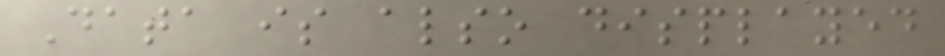Data is also displayed
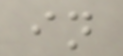in
